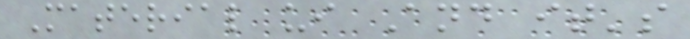Material ui And it's
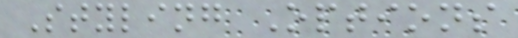Styling Options
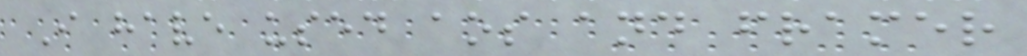I have used aos and framer
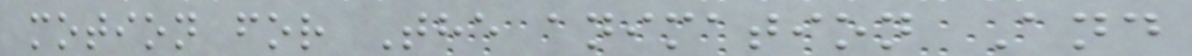motion for The animation And
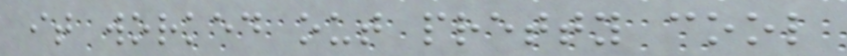it worked out pretty cool
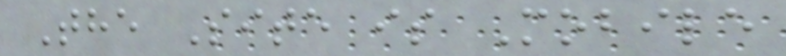The Site is Mobile
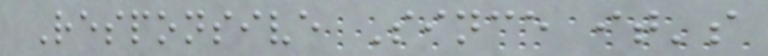Responsive Since it's
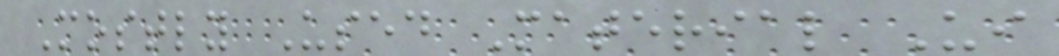Mostly Used Material Ui
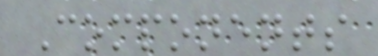Components
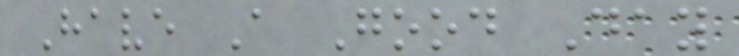Have A Good Day
